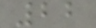22
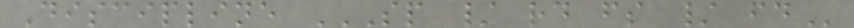Discipline SP / RD FS / FD
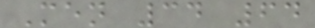Men 34 64
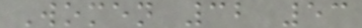Women 32 53
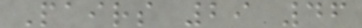Pairs 29 46
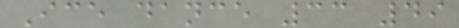Ice dance 33 49
